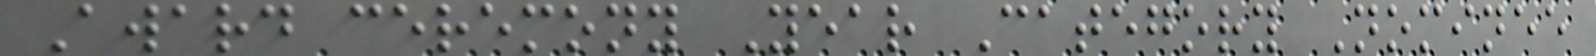Award ceremony Year Category Nominee
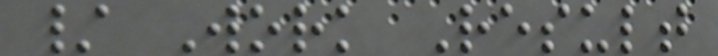/ Work Result
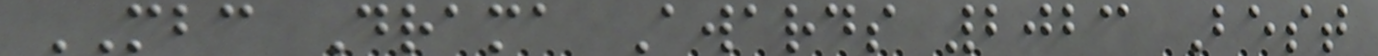MBC Drama Awards 2023 Best
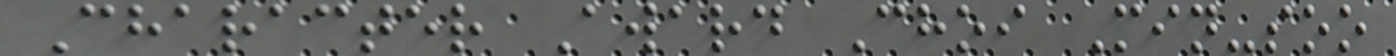Character Award Choi Min-soo
